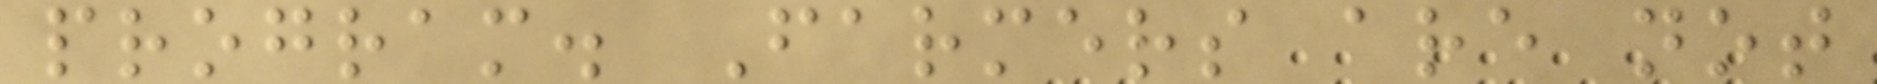program. Farmers are not
